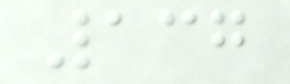137
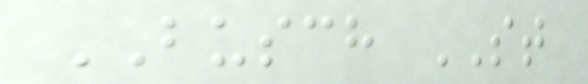BUSCH ST
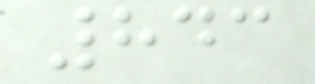843
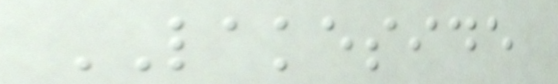LAKESIDE
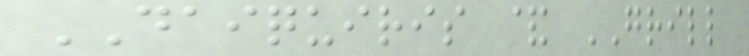DAIQUIRIS & GRILL
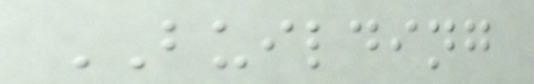BUILDING
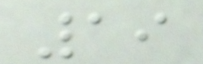19
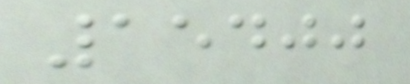15400
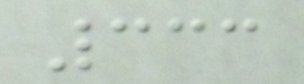333
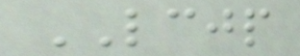LCJP
